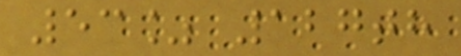53% 127th
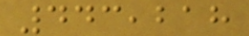443,218
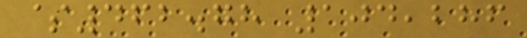$462.78 104,286
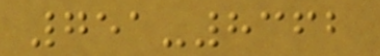751-8362
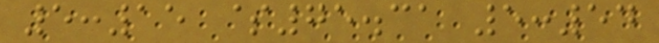5:15 $75.31 5:54
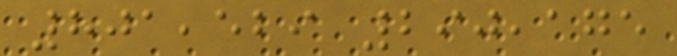801,529 290,175
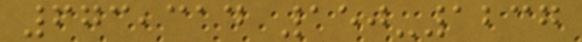673,314 150-1237
